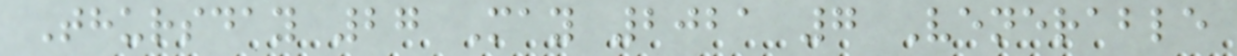Thursday 27 May 2021 7 Venerable
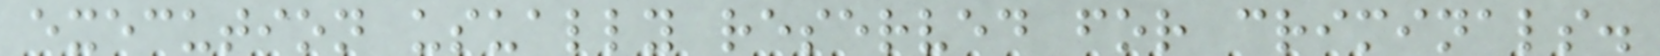execution usually reserved for criminals.
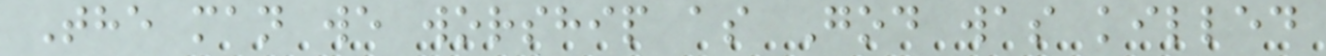The man we worship as God was killed
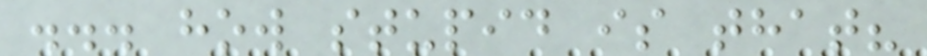... how stupid is that?
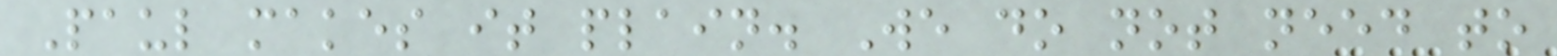Paul makes it plain. We do not need to
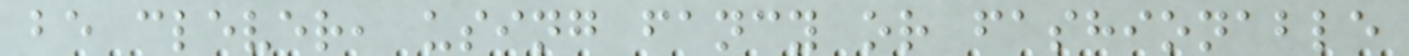be clever, using fancy or fashionable
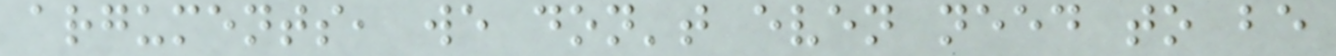arguments, we don't even need to be
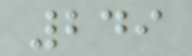249
